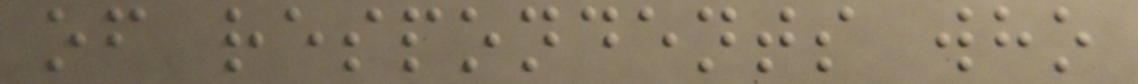of respondents who
